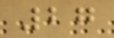27
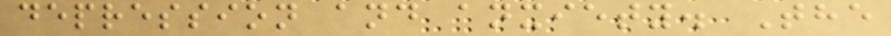depression and anxiety. The
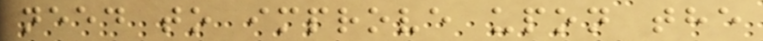need to improve upon the
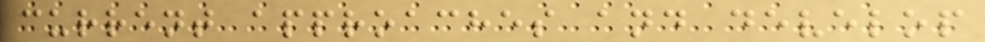current approaches and develop
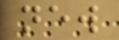new
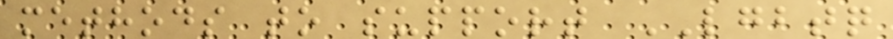methods to support LGBTQ
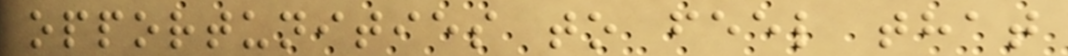opportunities to feel that
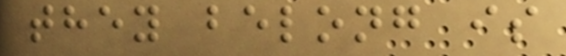they belong is
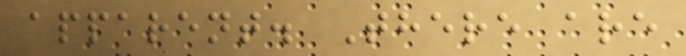apparent. There are
